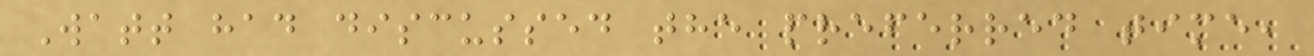Watt had discussed the preferred time,
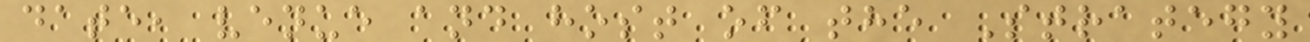date, venue and host of the Strategy
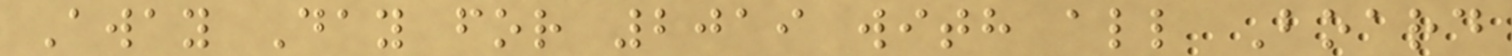Away Day for 2019 with all Board
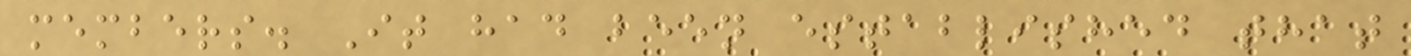members. It had been established that
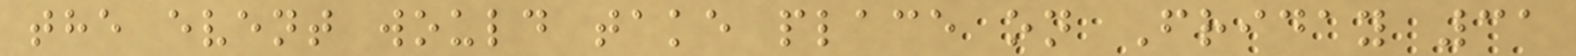the event would take place on Friday 31
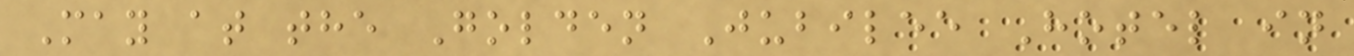May at the Golden Jubilee Hotel in
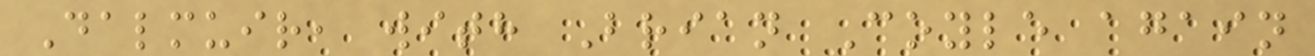Dalmuir, with Brian Coyle again
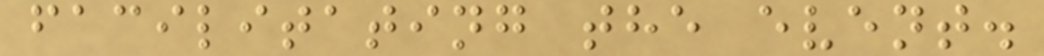facilitating the event.
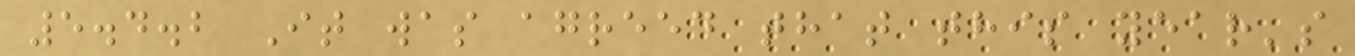5.4.2 It was agreed that this year's
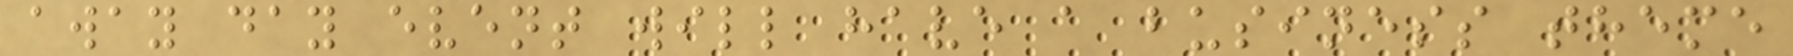away day event will have a business theme
